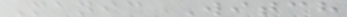Manic Witch
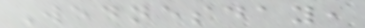Wednesday,
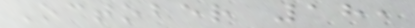October 18,
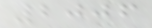2006
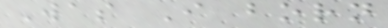Was I born
